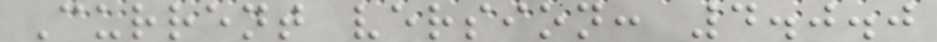Current version: 4.0.0
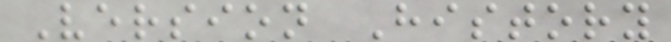Version History
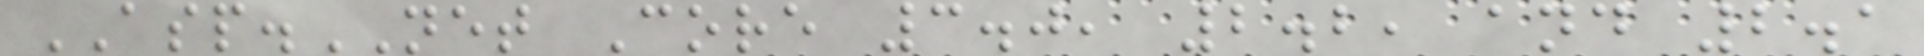ASP.NET Core 3.0, 2.2, and 2.1
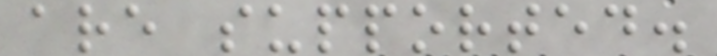are supported.
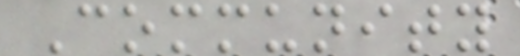Community
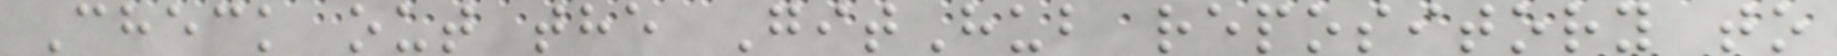Check out the GitHub repository to
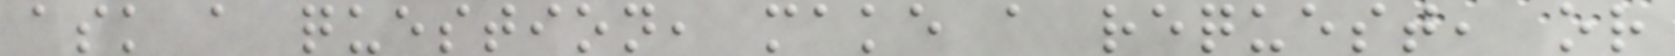ask a question, make a request, or
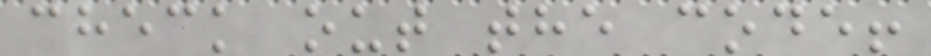check out the code!
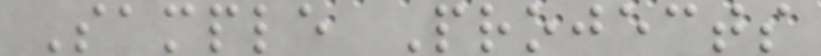Sample Projects
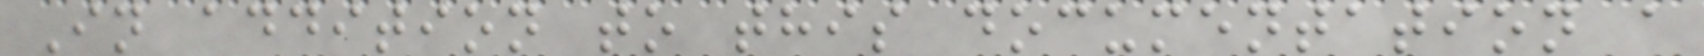In addition to this documentation a
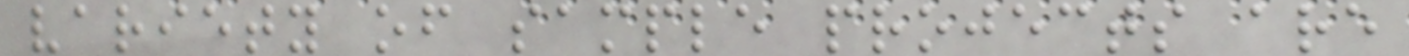variety of sample projects are
